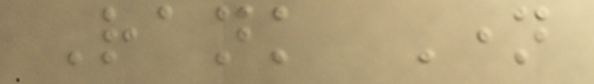Rank Name
